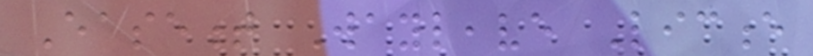Easement Wayleave Licence
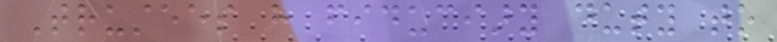Trustees have fiduciary duty to
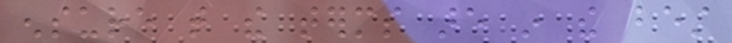ensure that the terms are in the best
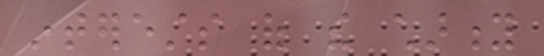interests of the charity
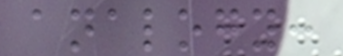analogy:
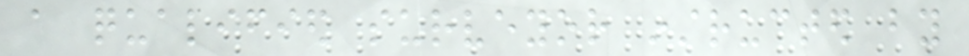a qualified surveyor instructed by
